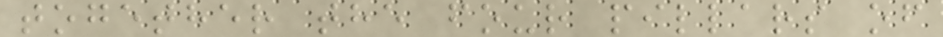together the four pillars of
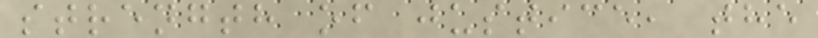strength of justice, the
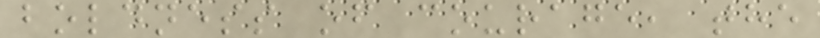boldness of courage, the
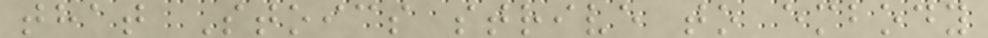that Stoics strive to embody
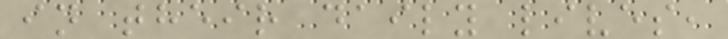in their daily lives,
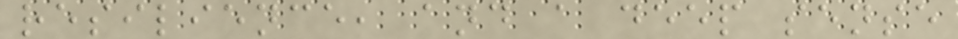resilience, and a deep sense
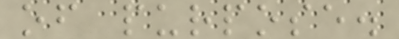of purpose.
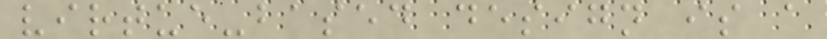virtue-based design is a
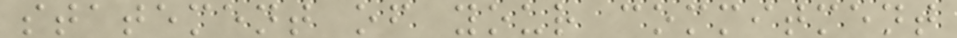statement of your commitment
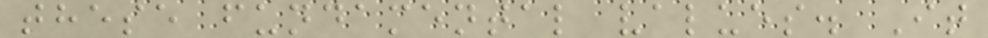these fundamental values. It
